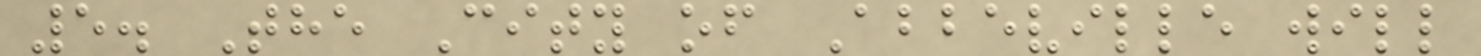5. The City of Abbeville will
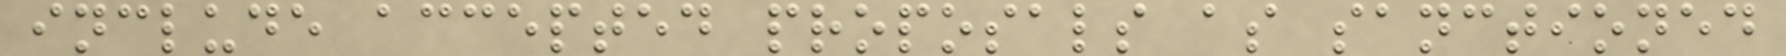include accepted proposals as sanctioned
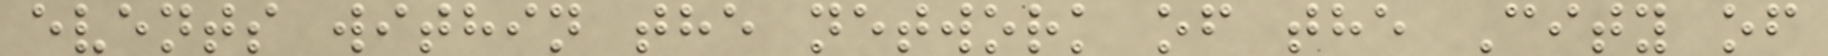events within the network of the City of
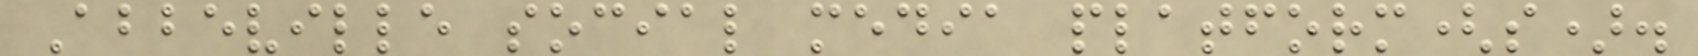Abbeville social media platform(s).
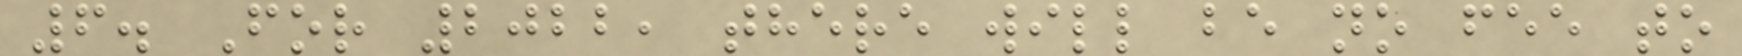6. For 2022, there will be no fee to
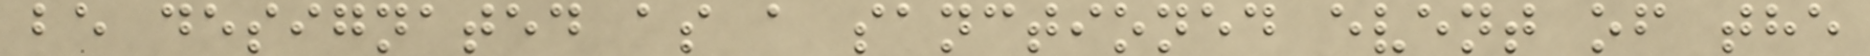be designated as a sanctioned event of the
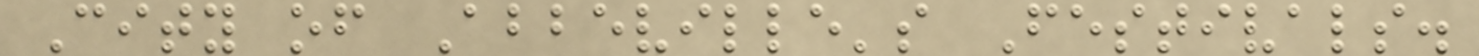City of Abbeville's Festivals.
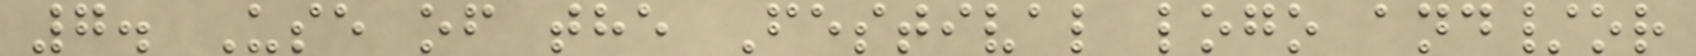7. Use of the Festival logo and/or
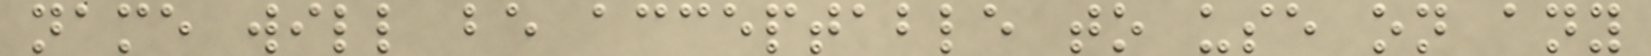name will be acceptable to use on any
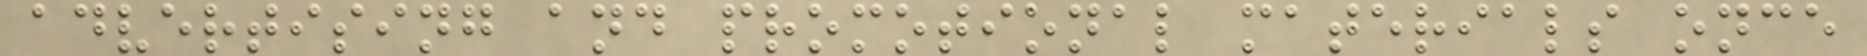advertising and promotional materials once
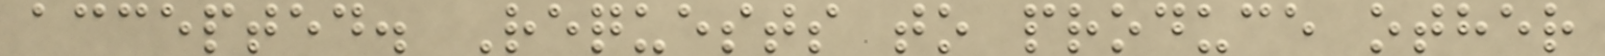accepted. Requests to produce other
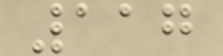117
